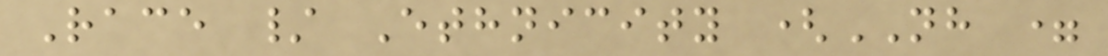Race / Ethnicity (NH =
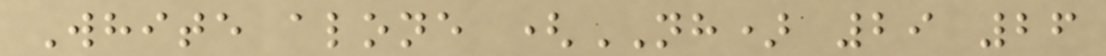White alone (NH) 29 26
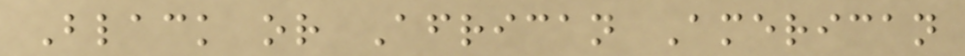Black or African American
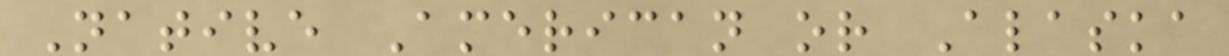Native American or Alaska
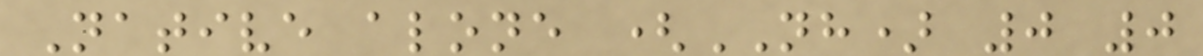Native alone (NH) 0 0
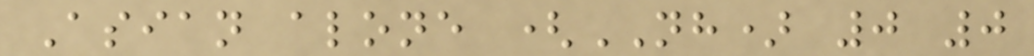Asian alone (NH) 0 0
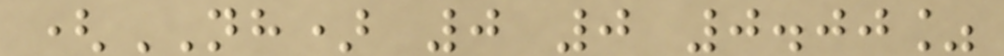(NH) 0 0 0.00%
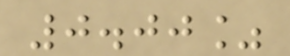0.00%
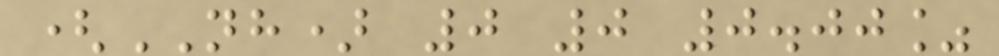(NH) 0 0 0.00%
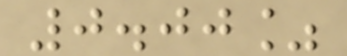0.00%
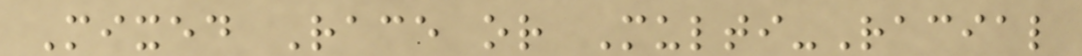Mixed Race or Multi-Racial
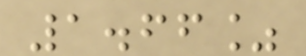1.66%
